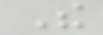The
